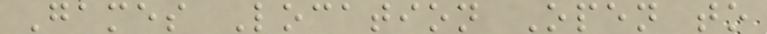Games Location Open to
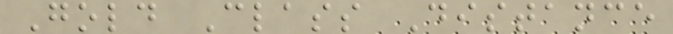Gold Class Distance
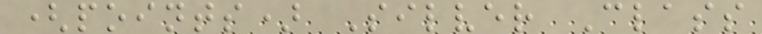(points) Silver Class
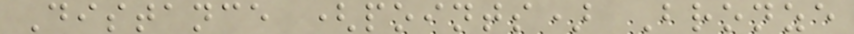Distance (points) Bronze
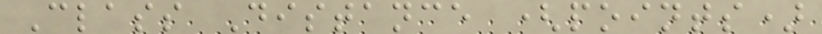Class Distance (points)
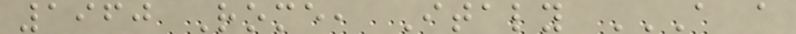1960 Rome, Italy A A
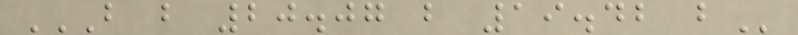B B 20.07 B 19.42 B
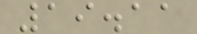19.11
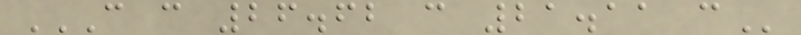C C 26.62 C 21.11 C
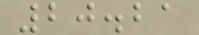20.21
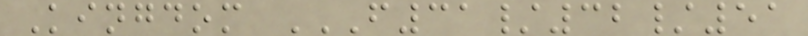Kingdom F31/32/51
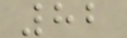82
